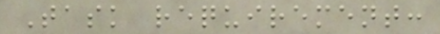Task requirement:
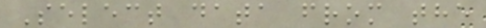Select data from the
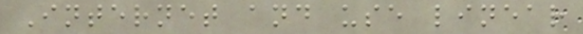Internet and use linear
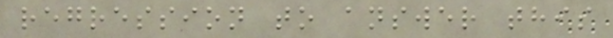regression to answer this
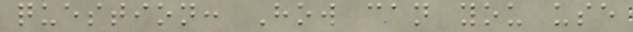question: How can you use
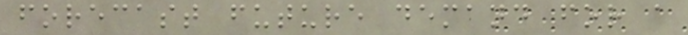forecast future demand for a
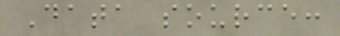Data source:
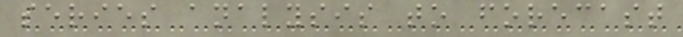series analysis to forecast
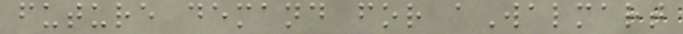future demand for aWalmart
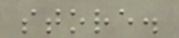store.
